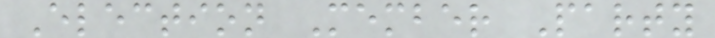Election Member Party
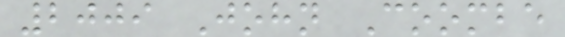2009 John Coombe
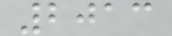2013
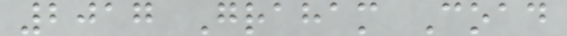2017 Graham Coad
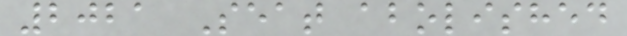2021 Seat abolished
